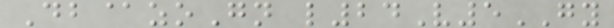Db@zoGn l24V5GY
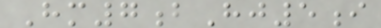Hm7bHj5i
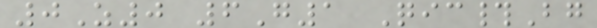0Z0 6G1 Qic#Bg
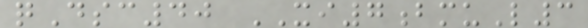qDsc40 XI7bmuL3
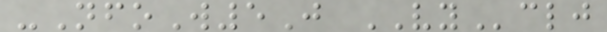-NfoW5J VYclj
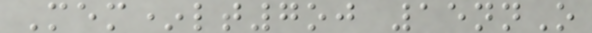Mem*lt7oj 15nnO
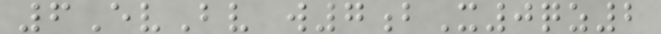6EvBv w7bX0qz2
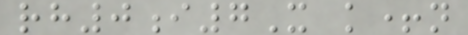rh0i7X k+n
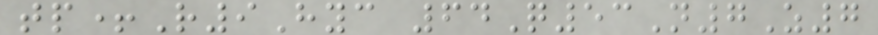tp+R9Hyc 64Q53N7Z7
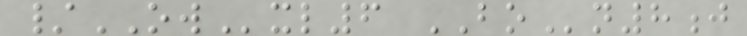/OWxl6 BOn8j
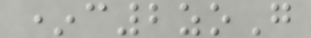*c2zoG
